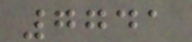7741
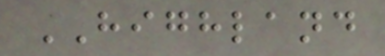HIGHLAND
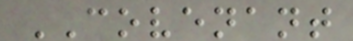COVENANT
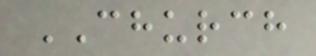CHURCH
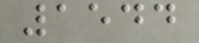1544
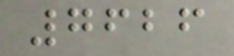7626
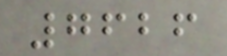7626
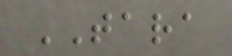TARA
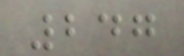247
